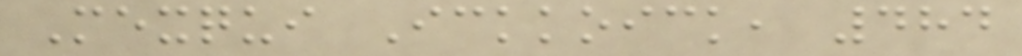Mexqui Ickkoick, 484
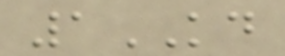1KD
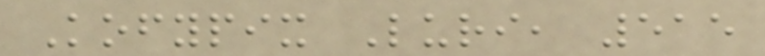Kofypix Luri, 515
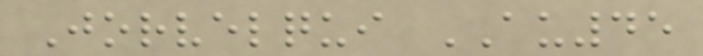Jorvelqui AU45
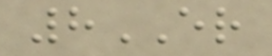8ER
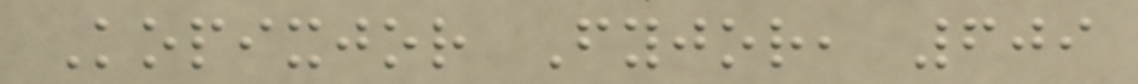Kopixjor Fyjor, 609
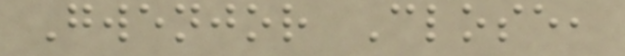Gwenjor Close,
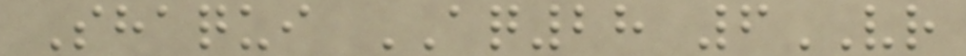Shaqui AQ28 6VR
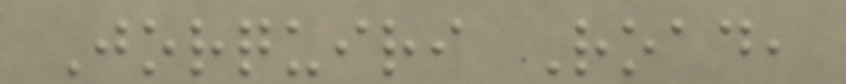Jorquiri Road,
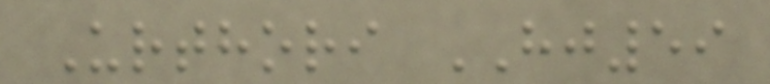Urthori HJ59
